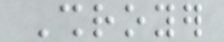Shroyer
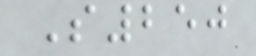S250
